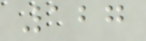127
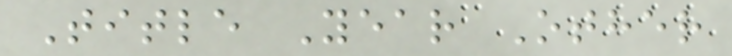Title Year Other
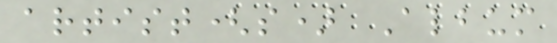artist(s) Album
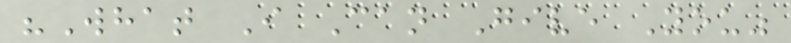"What I Can Give You"
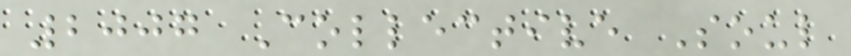2007 Collective Soul
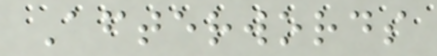Afterwords
